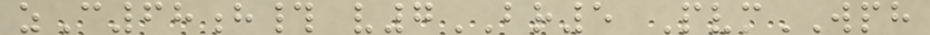zC68h# v7BR5 PvmWPH
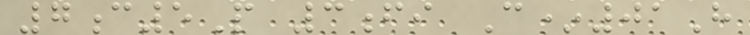7c5P 3fi C*01H
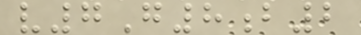v7G8b2
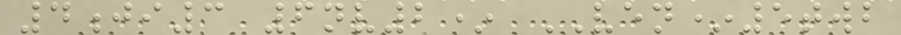4ji3 6nv2* VEN*5twb
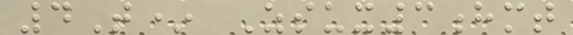4T* Zsux3hmt
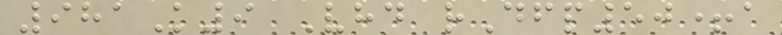981K9 Vhd rDfp50+a
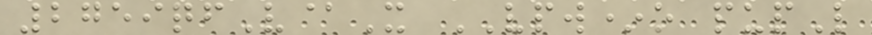2759qfV@X VPW*o pupL
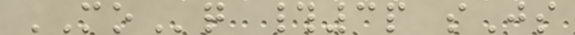MOq #3p sJs
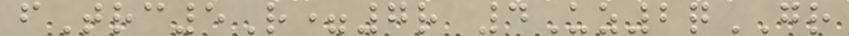fTrc5R=7r 4Uz2qGR
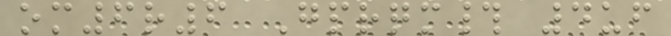om6r6 Gprqm# 4uf
